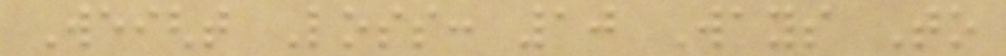Weight Loss: 10 Ways To
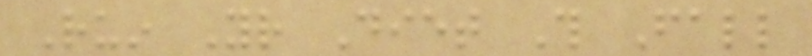Ruin Your Diet This Fall
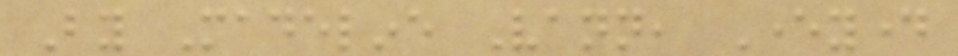By Madeline Vann, Everyday
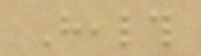Health
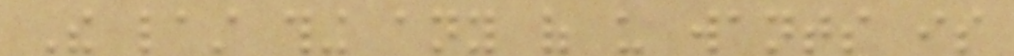The last thing any of us wants is
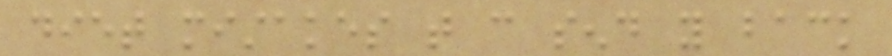diet mistakes that can send you back
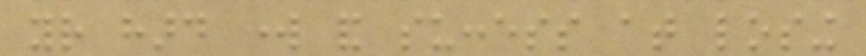your hard work and success at losing
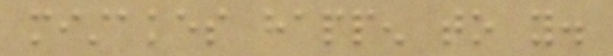mistakes happen to you.
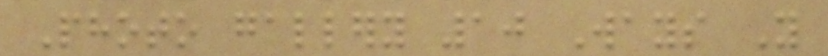Photo gallery 10 Ways You
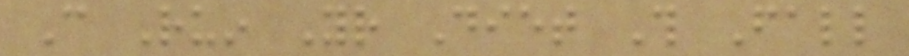Can Ruin Your Diet This Fall
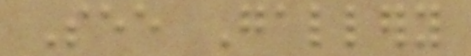See Gallery
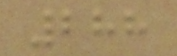288
